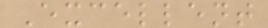Excellent
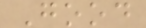Good
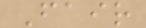Fair
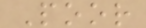Poor
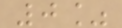0%
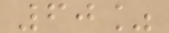60%
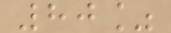80%
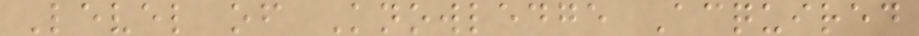Level of Knowledge Acquired
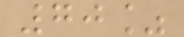70%
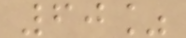60%
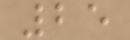25
